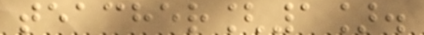teacher[1].
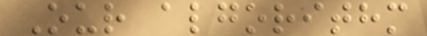Our algorithm
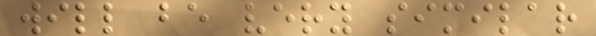will be very similar
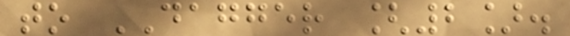to DAGGER [2].
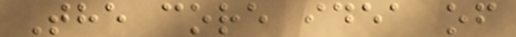The core idea of
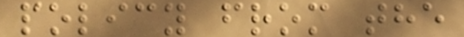policy from the
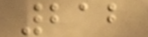212
